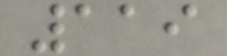119
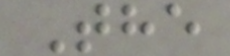The
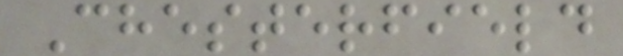Chesterfield
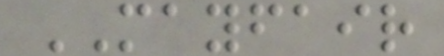MAYFAIR
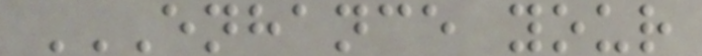ENHANCE YOUR
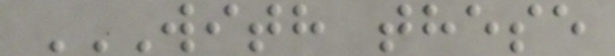WITH THESE
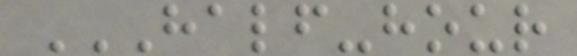HALF-HOUR
